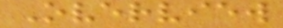Overview
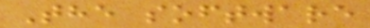The software
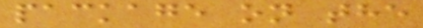package on the
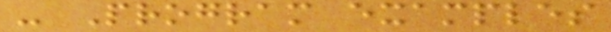- Program examples
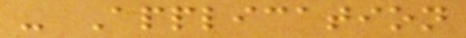- Application
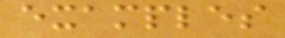examples
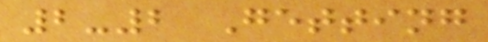2-2 Getting
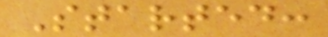Started:
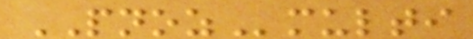PNOZmulti
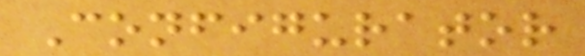Configurator
